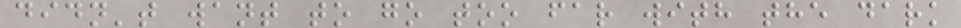didn't want to go too far with the dark
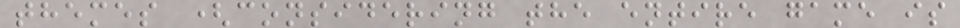themes (considering the entire game is
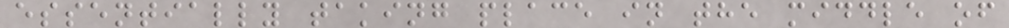essentially taking place in the middle of
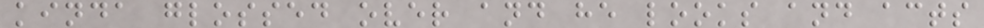kinda glossed over and he looks and acts
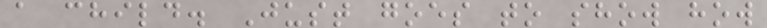a child. Just goes to show how
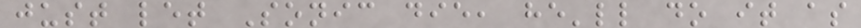just let Sonic die, he'll do it as
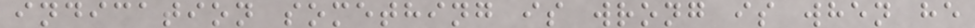indication something is wrong is when he
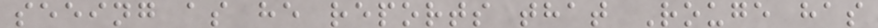seeing as he reports that Rouge has
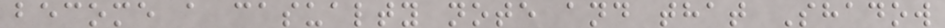become a casualty note and that Shadow
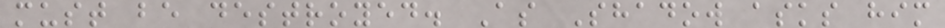must be destroyed. As Shadow asks him
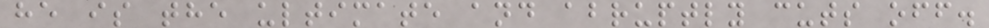he is the ultimate and abruptly cuts off.
